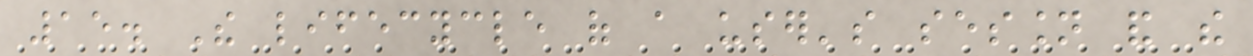15. The lifecycle of a user's session and the
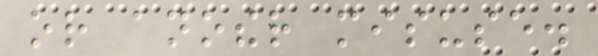or another misuse.
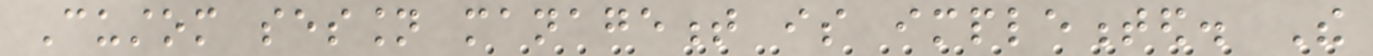Custom session management is implemented. The
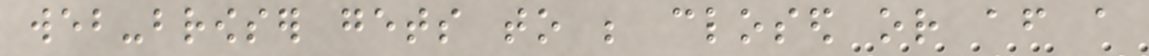web-browser gets to be closed or after a
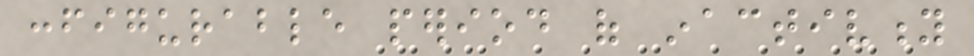configurable period of inactivity
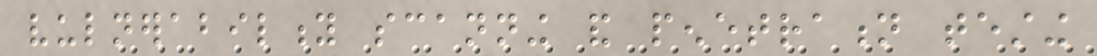vulnerability scanning and penetration testing
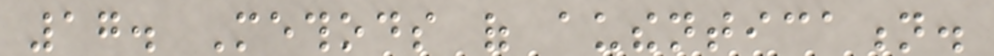17. Methods of authentication.
